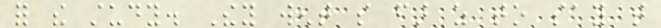for the study. They went so far as to say that
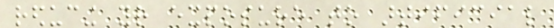reducing your exposure to artificial
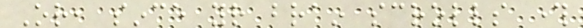Or, since your brain scrolls through
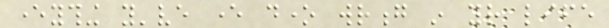everything you've ever done wrong in your life
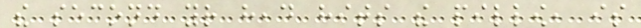the second your head hits the pillow, is
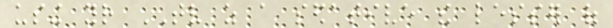using your TV as a sedative the lesser of
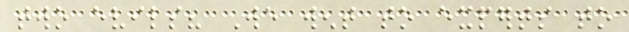two evils? We went to experts to
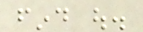find out.
